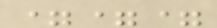===
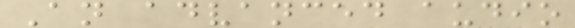An advanced audio
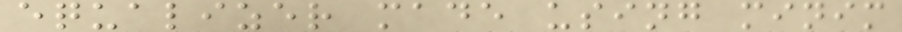equalizer made using minim
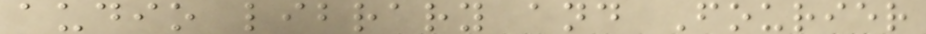audio library and Fourier
